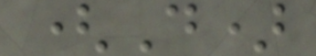(D)
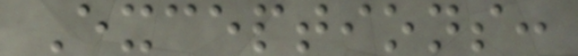Exceptions:
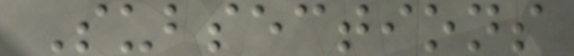Subsections
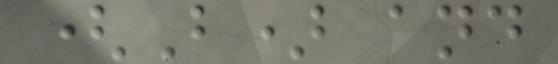(B) and
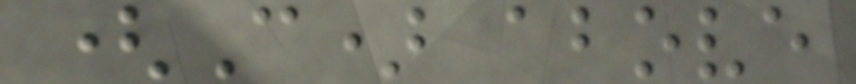(C) above
